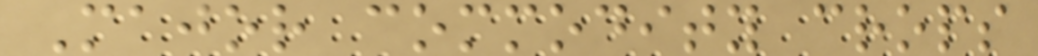Major commodity crops
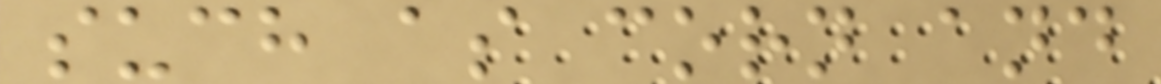such as corn and
